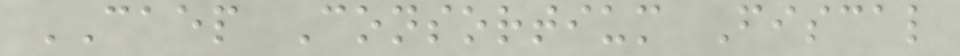CAEP Consortium Fiscal
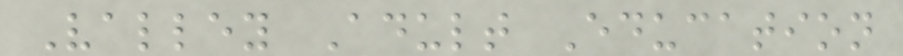Valley Adult Education
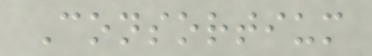Consortium
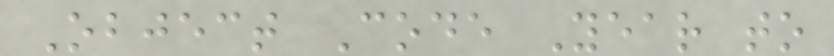Object Code Year to
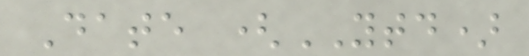Date (YTD)
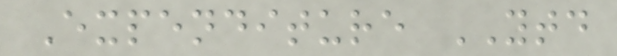Expenditure YTD
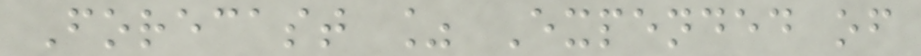Forecast % Expended of
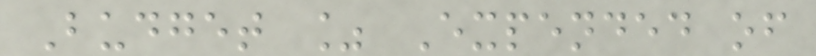Budget % Expended of
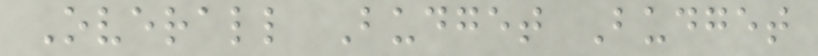Overall Budget Budget
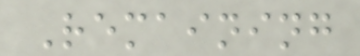Remaining
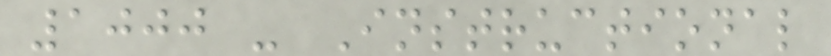1000 - Instructional
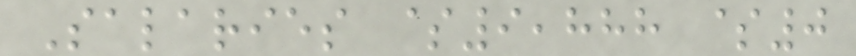Salaries $9,888 $0
